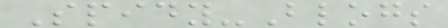Spidy-Blogs
